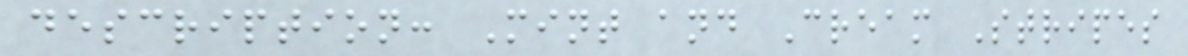description: Mint and Cream Stripes
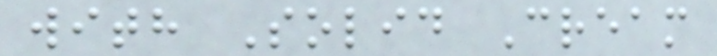with Solid Cream
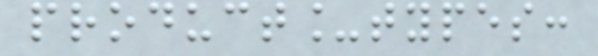product_types:
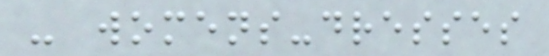- womens-dresses
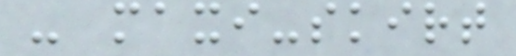- maxi-skirt
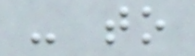- to
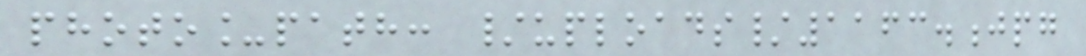photo_path: /uploads/1163.jpg
